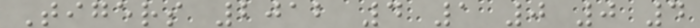Tigers 2012 4 1 0 0 4
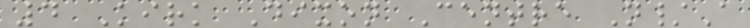4 Kirk Dixon Centre N/A
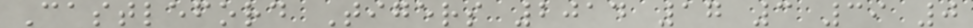Castleford Tigers 2014 17 3 39 0
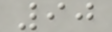90
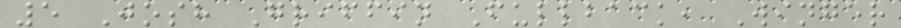5 Josh Griffin Fullback, Winger
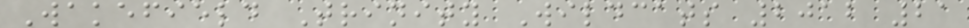Wakefield Trinity Wildcats 2012 21
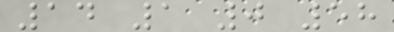14 1 0 58
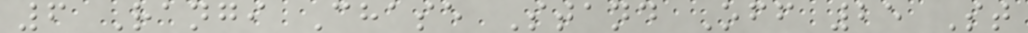6 Rangi Chase Stand Off 25 St
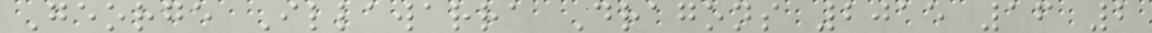George Illawarra Dragons 2015 16 2
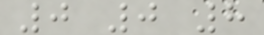0 0 8
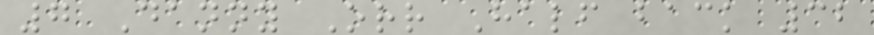7 Danny Orr Half back 32
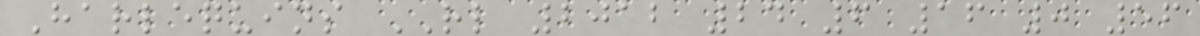Harlequins RL 2012 24 6 16 0 56
